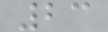23
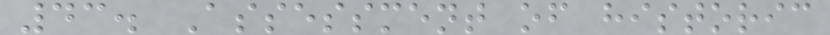43. Assessment of historic
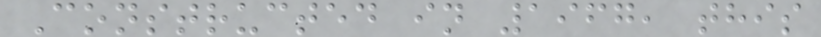Constructed in 1967, this
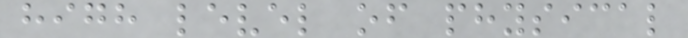high level of physical
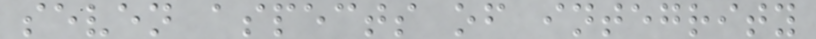seven aspects of integrity
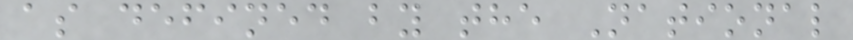as defined by the National
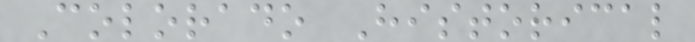Colorado Historical
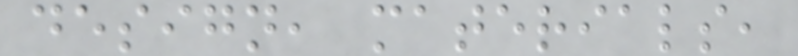design, materials,
